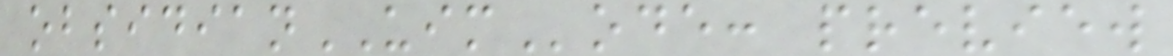obsidianUIMode: preview
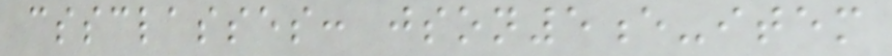cssclasses: json5e-item
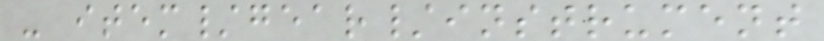- item/gear/instrument
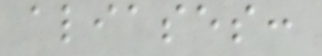aliases:
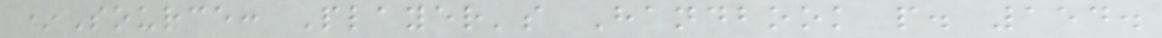*Source: Player's Handbook p. 154.
